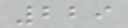229
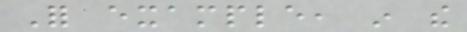For example, in the
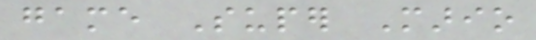game Super Mario
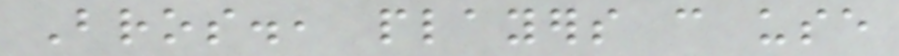Bros., players can use
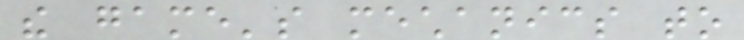the game's mechanics to
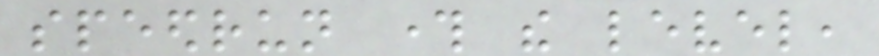speedrun through the level,
